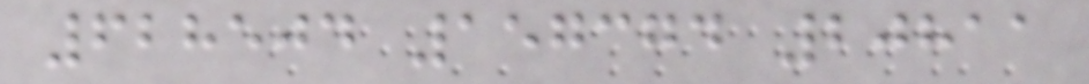628504 157374 20811
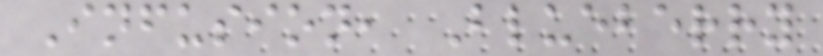Infusion, Blueberry
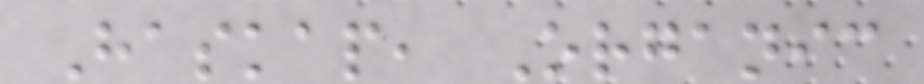Haskap, Organic
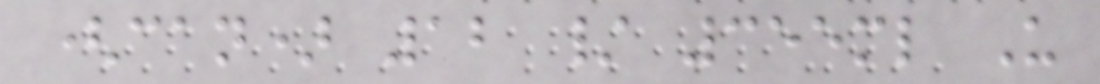(can) 12 / 355ml U
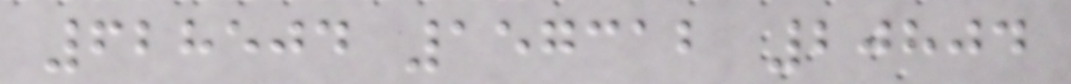628504 157312 20804
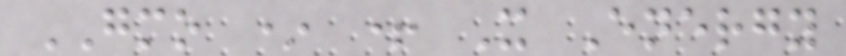GMO * + X Energy
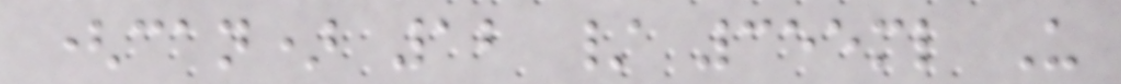(can) 12 / 355ml U
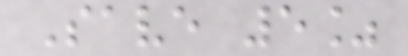Save 5%
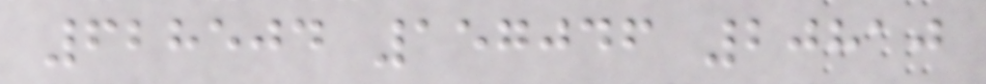628504 157046 20810
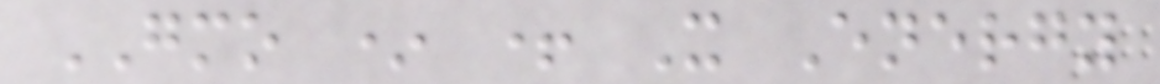GMO * + X Energy
